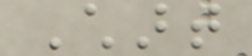Chart
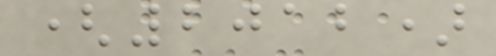(2012)
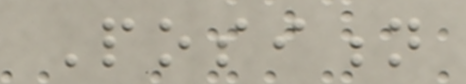Position
